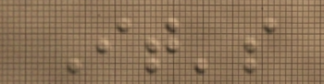It's
